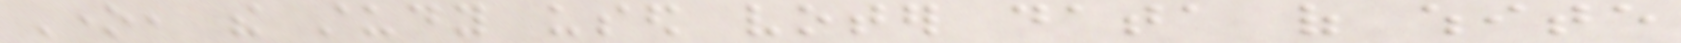One, the study used voter data of white
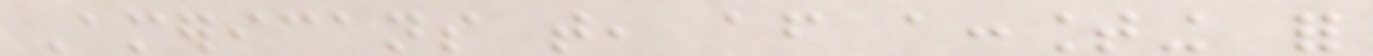Americans that, after accounting for
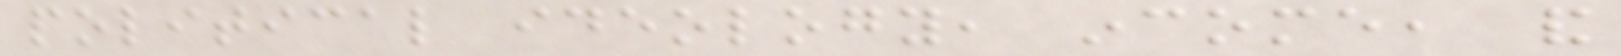political ideology, income, and
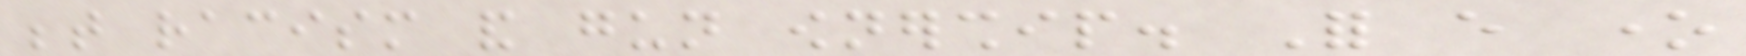between racism and gun ownership. For every one
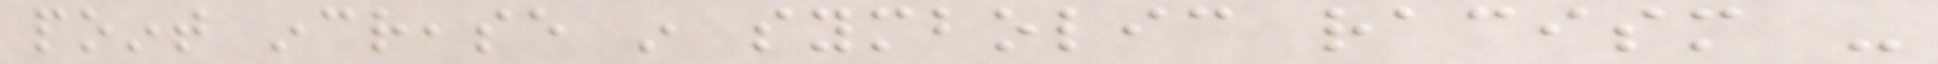point increase in symbolic racism -
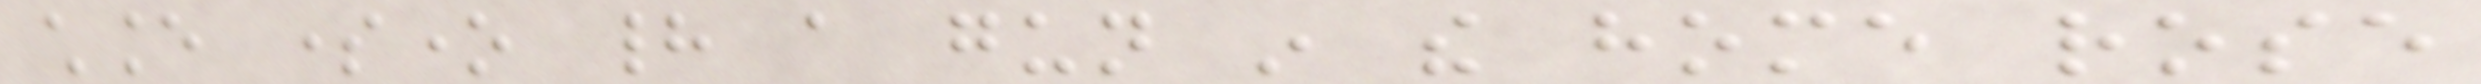chance someone had a gun in the home rose
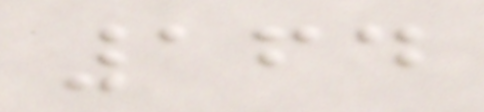164
